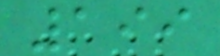199
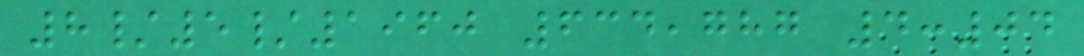8/5/1960 634,787 4:04
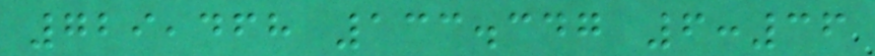729,468 133.347 6:36
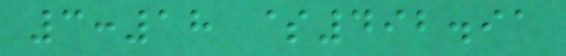3:18 $492.91
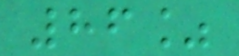86%
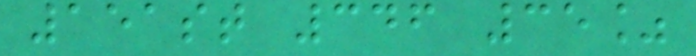151st 346 35%
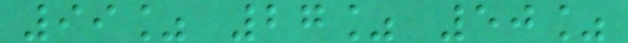99% 27% 50%
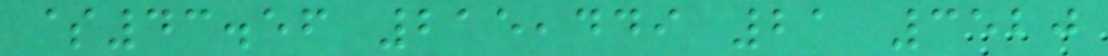$43.56 215,449 21 3520
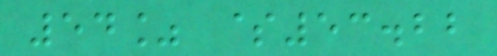54% $53.22
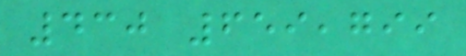430 659,799
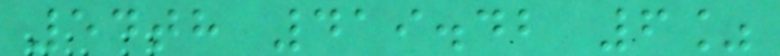54th 419.42 6%
